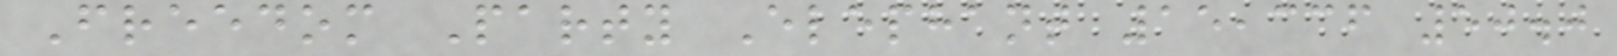Freedom Party Elephant 15,336 50.0
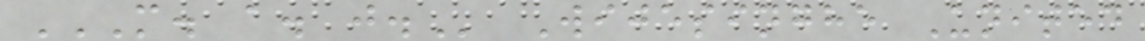M. A. J. Wijesinghe United
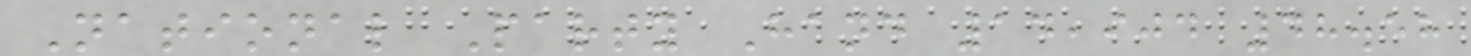National Party Hand 14,904 48.58
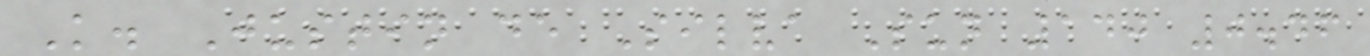K. Justin de Silva Sun 140 0.46
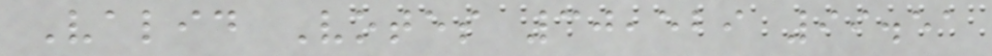Valid Votes 30,529 99.51
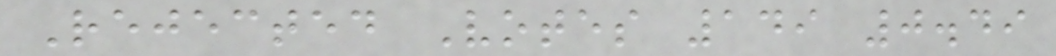Rejected Votes 149 0.49
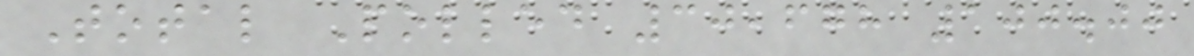Total Polled 30,678 100.00
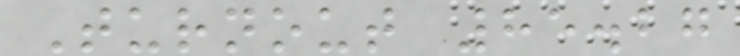Turnout 85.27
